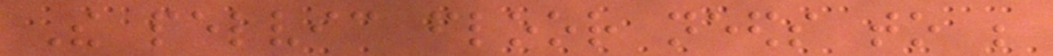The pelvic floor needs to be
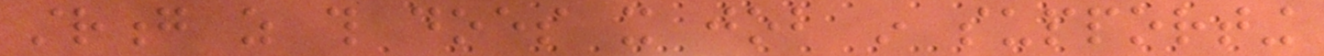strong as this does it job in supporting
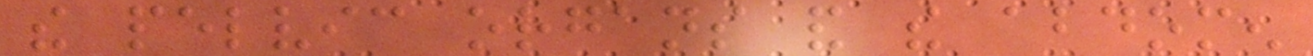the pelvic organs and the abdomen
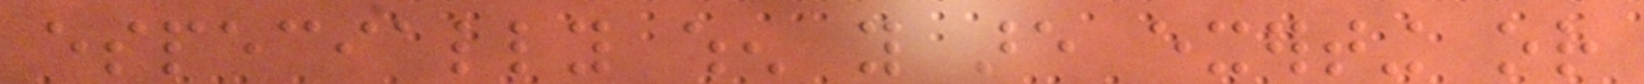especially when you are exerting or
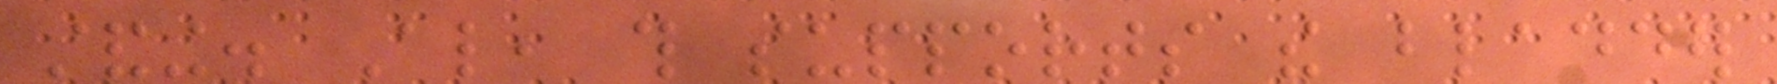standing. Also, this supports the bladder
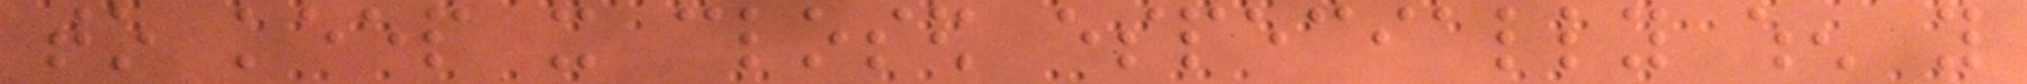to keep it closed especially when you
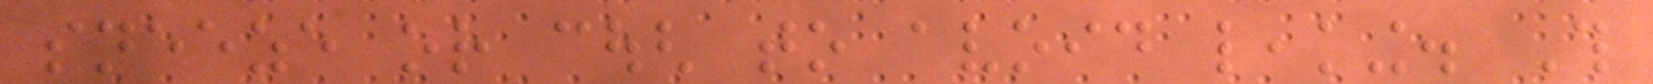sneeze or cough to avoid leaking. This
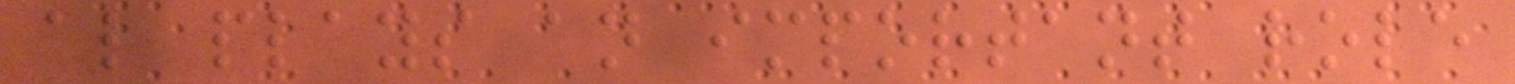also plays an important role
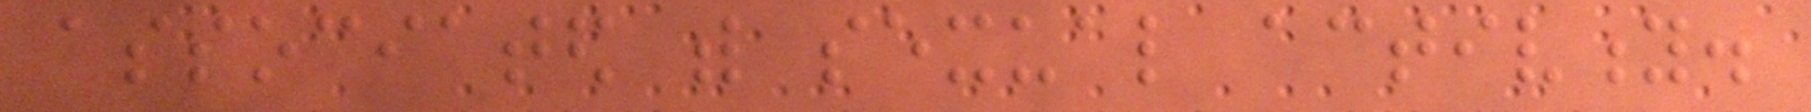associated with sexual activity.
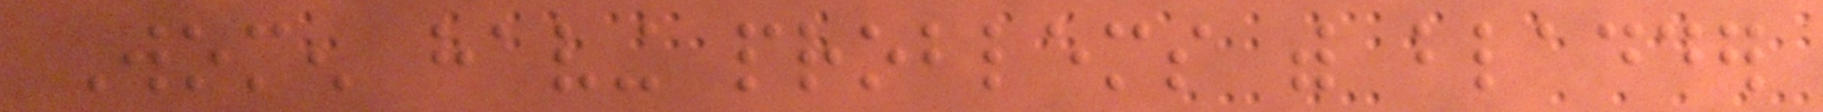Women having problems with bladder
